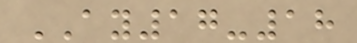AY17-18
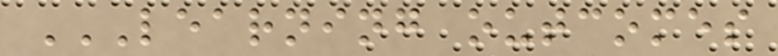LEARNING OUTCOMES
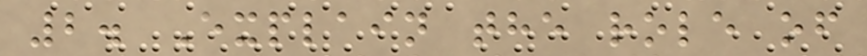2. Explain the role of
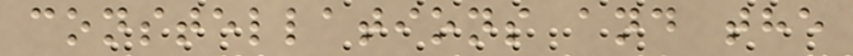constellations and the
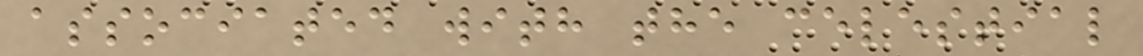associated with the celestial
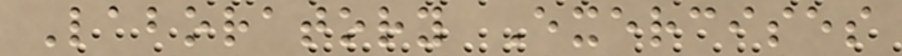Laboratory Exercises
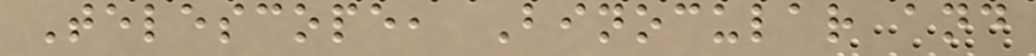Telescope, Binocular and
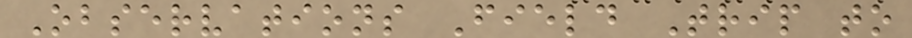Observations Field Trip to
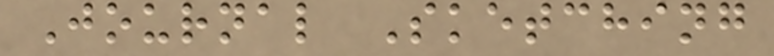Journal Sketching
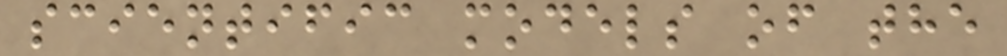scientific models of the
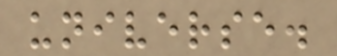universe.
